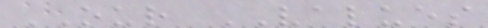OUR VALUES
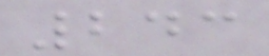243
